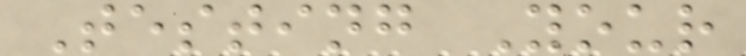Testing Your
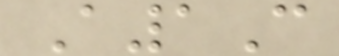A1C
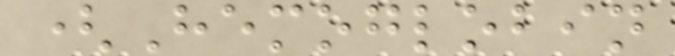(Hemoglobin
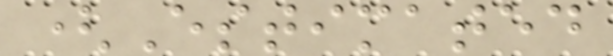(Estimated
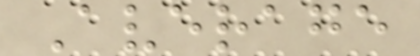Average
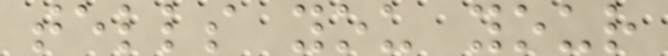tells you your
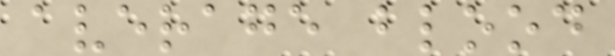average blood
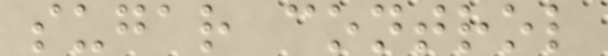sugar control
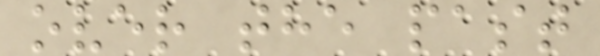over the past
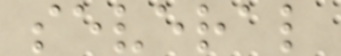several
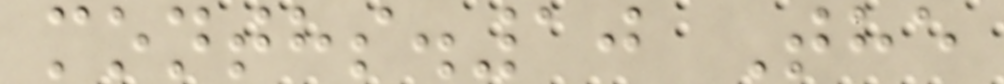months.10 The
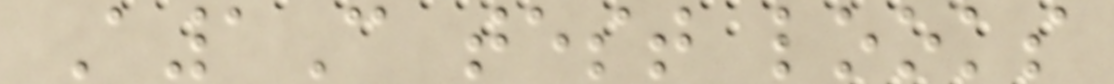A1C test looks
